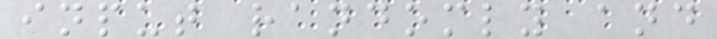input randomly and
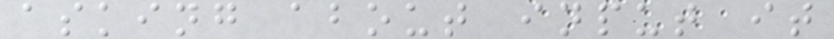asking about input it
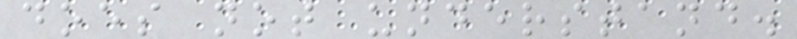does not understand.
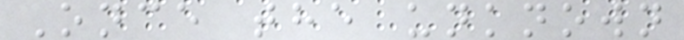Once the unknown
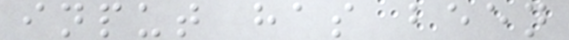input has been
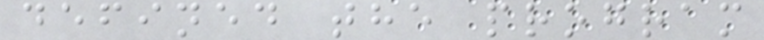defined the program
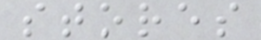stores
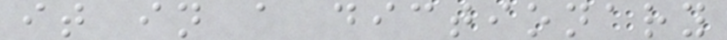it in a dictionary
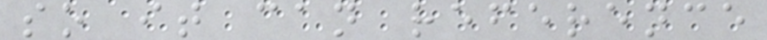so it can reference
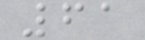61
